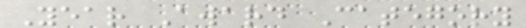Year Award Category
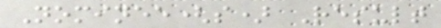Nominee(s) Result
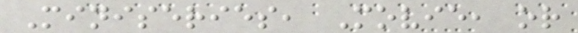Miniseries, Movie, or
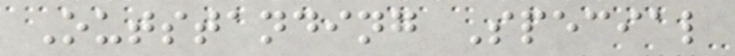Outstanding Special
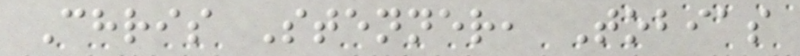Chris Stenner, Tobias
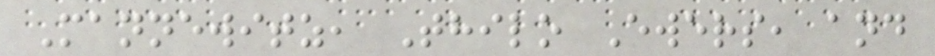Mannewitz, Thilo Ewers, and
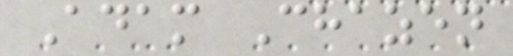Adam Chazen
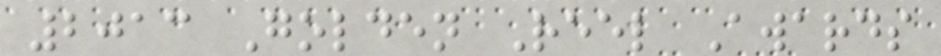2013 Golden Reel Awards
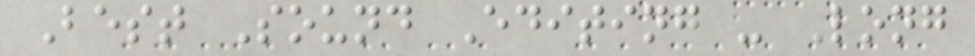Best Sound Editing - Long
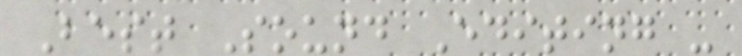Best Sound Editing -
